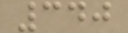340
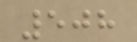508
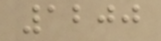1200
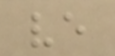ve
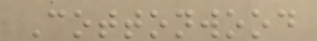Cottonwood
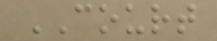COURT
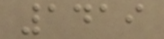1419
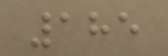185
